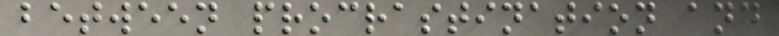between procrastination and
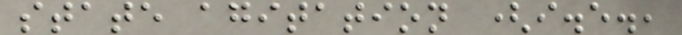state agitation (i.e.,
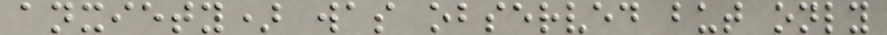anxiety) was observed but only
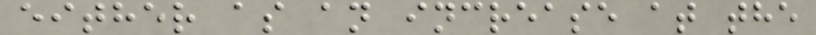either as an increase at the
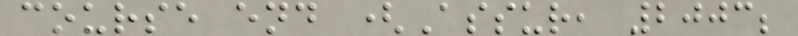course end (Assur, 2003;
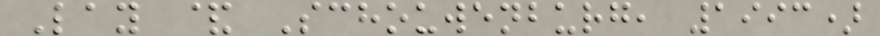Lay & Schouwenburg, 1993)
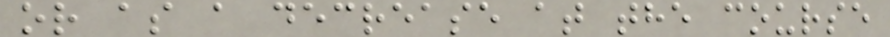or as a decrease at the course
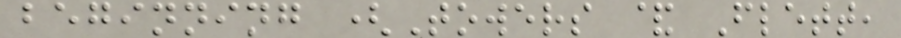beginning (Towers & Flett,
